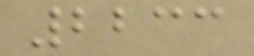2233
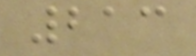213
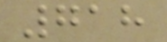718
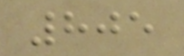805
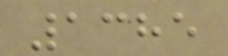1385
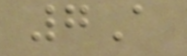7A
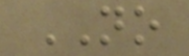NO
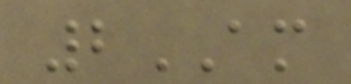2AM
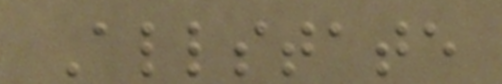Allstate
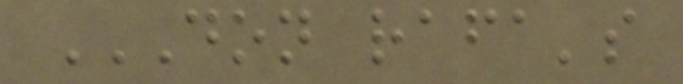DON RAFA'S
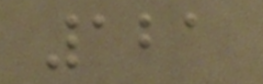121
